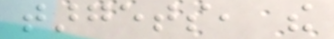targets, the
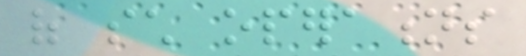of such operations
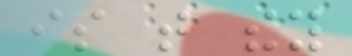is that they
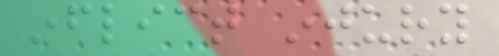inflict injury
